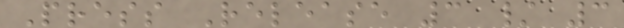Press Release 3 / 3
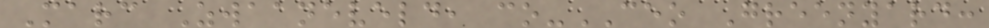Marc Zwaaneveld, co-CEO Greenyard:
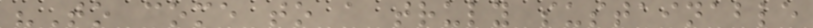"To come to a truly sustainable
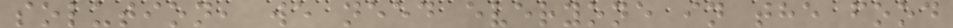solution, we need everyone in the food
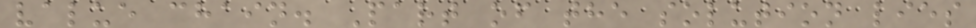value chain. Part of the solution lies
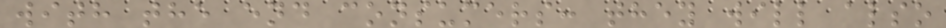with the end consumers: they will also
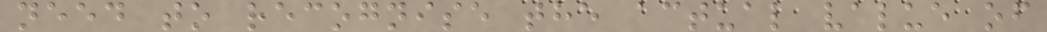need to recognise the actual value of
